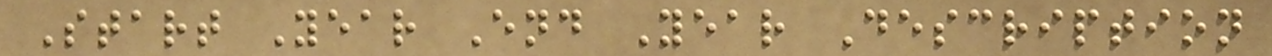Start Year End Year Description
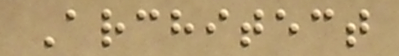Architect
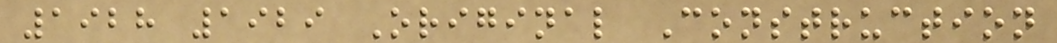1928 1929 Original Construction
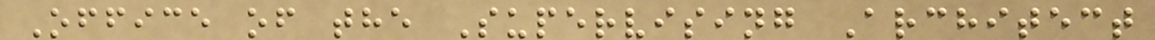Office of the Supervising Architect
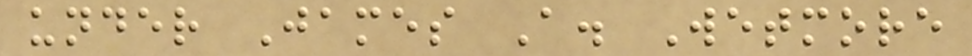under James A. Wetmore
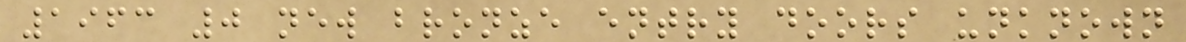1963 0 new bronze entry doors unknown
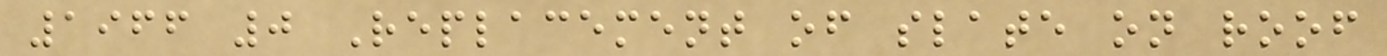1966 0 Replacement of slate on roof
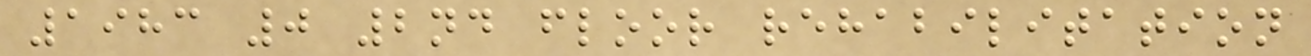1983 0 2nd floor rehabilitation
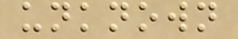unknown
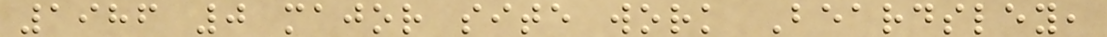1986 0 major site work Beardsley,
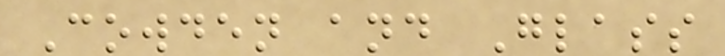Cowden and Glass
